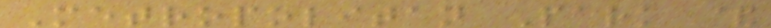Metropolitan Park &
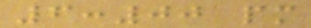6:00 pm
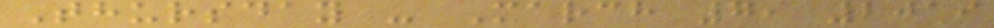Thursday - March 7, 2019
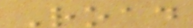Road
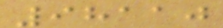98110
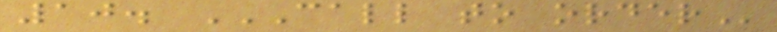10. CALL TO ORDER
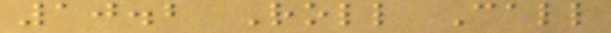10.2 Roll Call
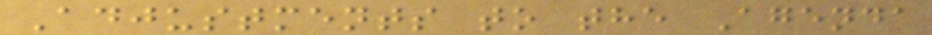Adjustments to the Agenda
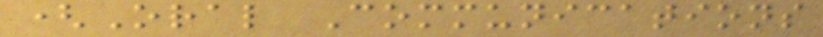(Oral Communications
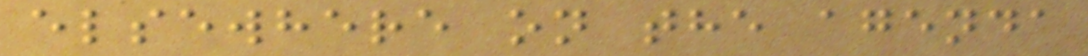elsewhere on the agenda
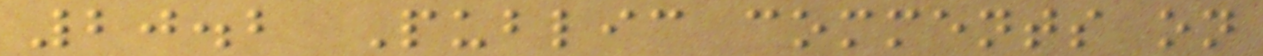20.2 Public comments on
